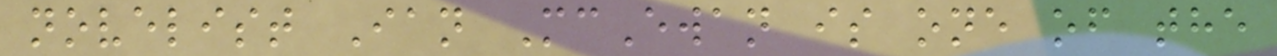novelist Ian McEwan is one of the
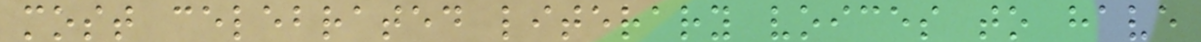most celebrated literary voices to have
